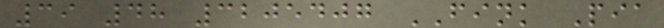39 48 3205407 FINK Pia
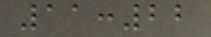11:22
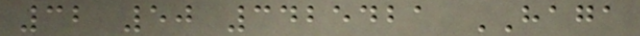32 50 3425421 HAGA
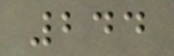244
